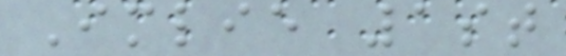Imlie 1st
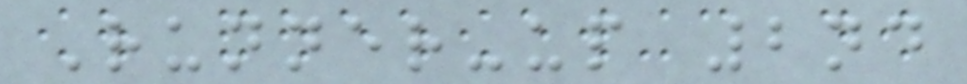Runner-up 2nd
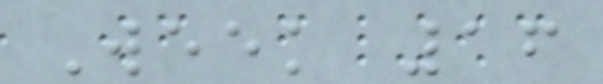Week 16
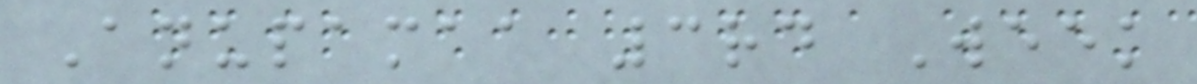Anupamaa 3rd Week
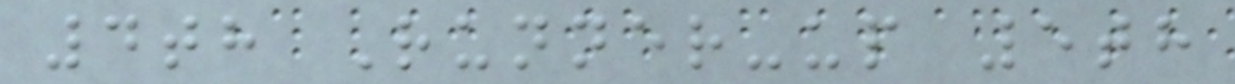4th Runner-up 5th
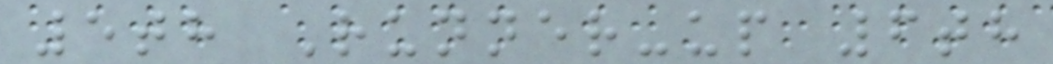5th Runner-up 6th
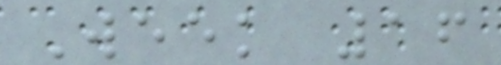Week 16
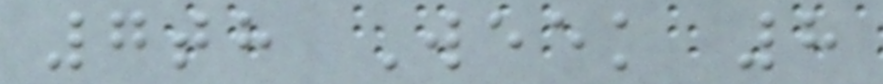7th Week 8
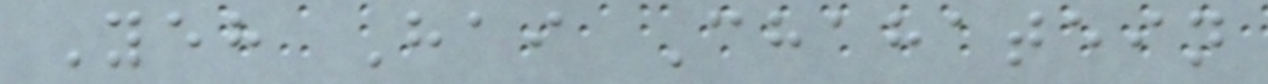Yeh Hai Chahatein
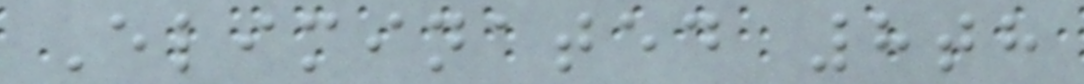Eliminated 8th
